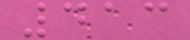413
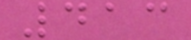413
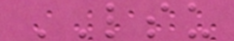LSU
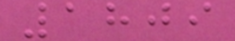1809
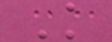K
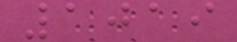1019
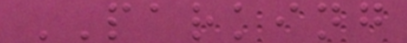PARKING
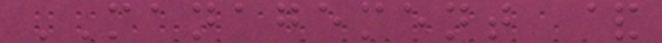MANAGEMENT &
